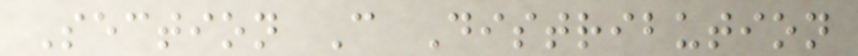Section C Distribution
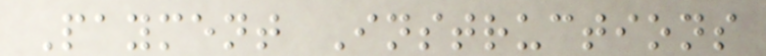Payment Instructions
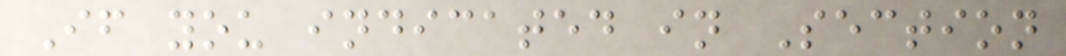If you indicated in Section
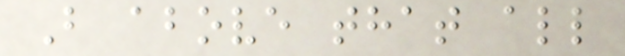B above that all
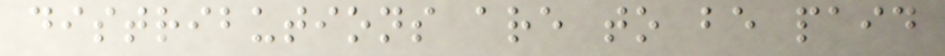distributions are to be paid
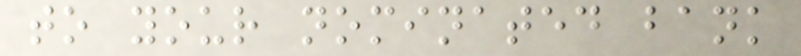to your nominated bank
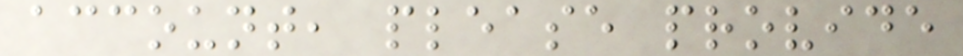account, please provide
